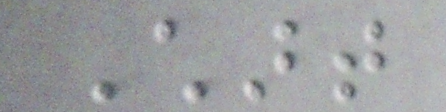Chart
